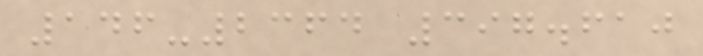146-2364 397.610
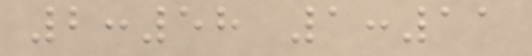2:58 1:11
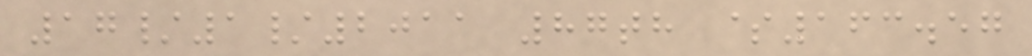17/1/2011 87th $163.57
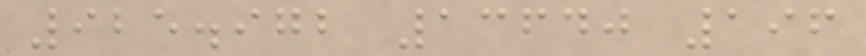925.972 13640 196
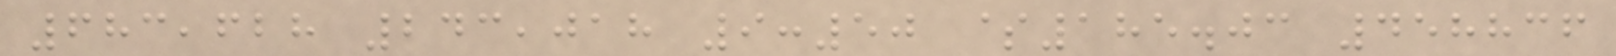683,628 243,018 9:50 $185.03 458836
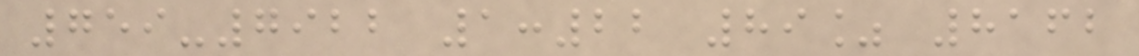759-7922 1:22 89% 8162
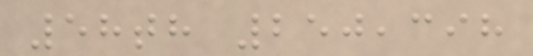58th 250,398
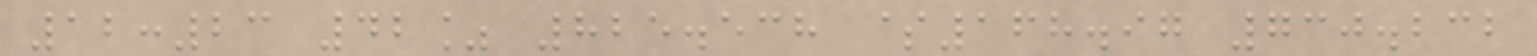12:23 42% 825.538 $168.97 730.232
